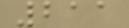211
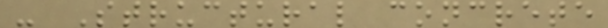- Structural concrete
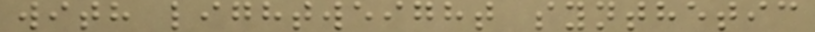with lightweight synthetic
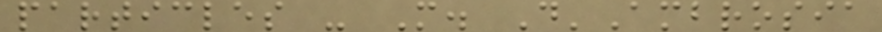particles - M. D'Ambrosia
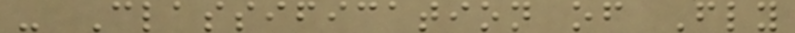- Classification of Fly
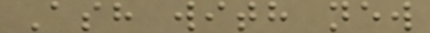Ash with new
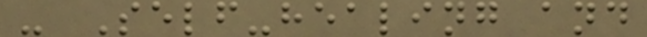- Self-healing and
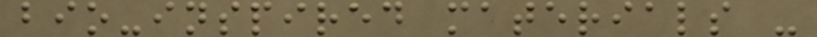bio-inspired materials -
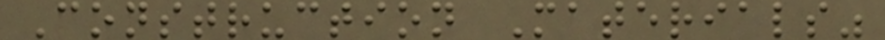Construction Materials"
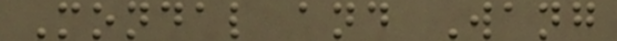Mondal and Wang
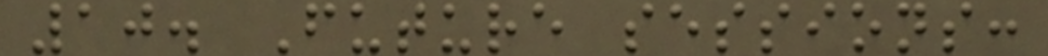10. Future sessions:
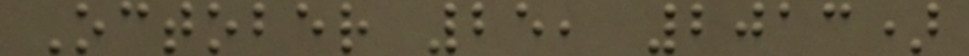October 25, 2013)
